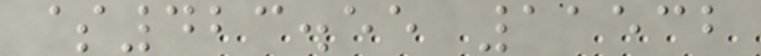$423.55 11532
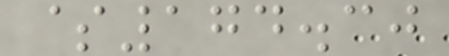$174.30
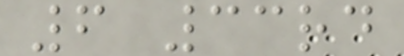6 33rd
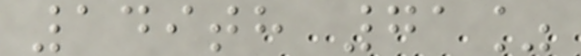149th 71%
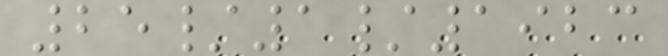25/1/1923
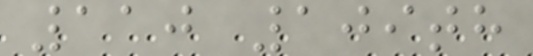110 109th
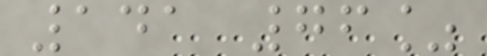141 76%
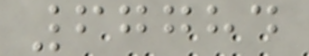67784
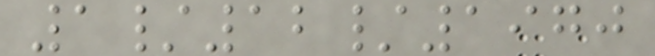1/12/1970
